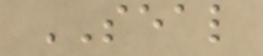SEAL
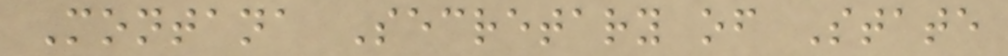Montana Secretary of State
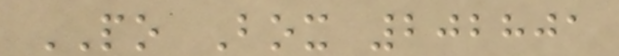PO Box 202801
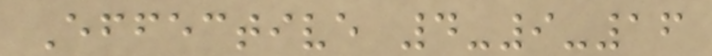Effective 4-9-16
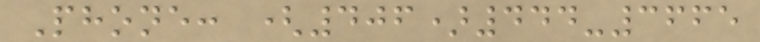Phone: (406)444-3665
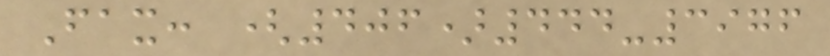Fax: (406)444-3976
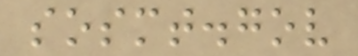sosmt.gov
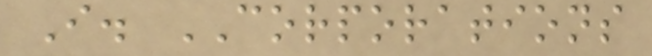I. CORPORATIONS
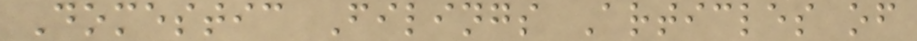Domestic Filings Articles of
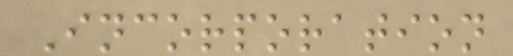Incorporation
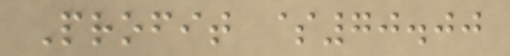Profit $70.00
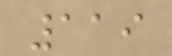119
